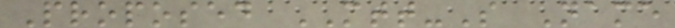Proposed MTT-S Name
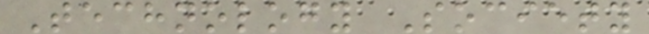Technology Society
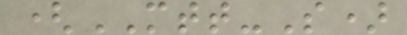(MTT-S)
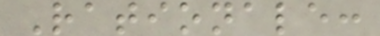Rationale:
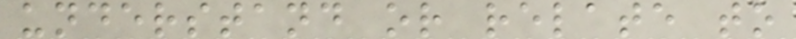understand or relate to
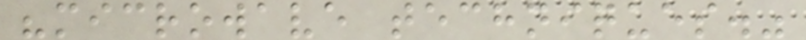"microwave techniques."
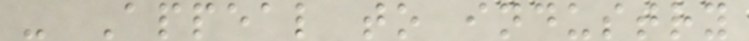- Appeal to industry
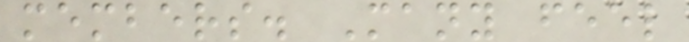members. Many feel
